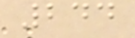244
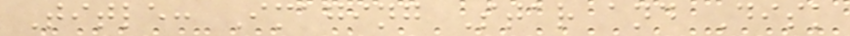Title: Imaging Star and Disk
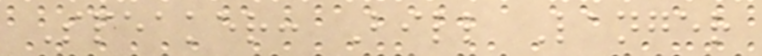Speaker: Bill Langer
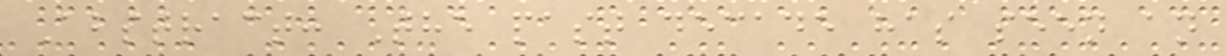Abstract: The past decade has seen an
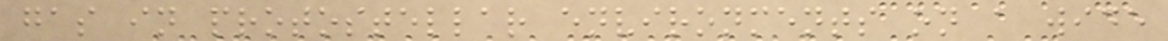gas in protostellar environments on a wide
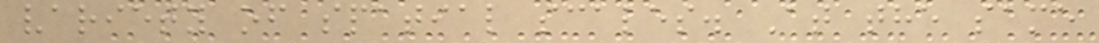variety of spatial scales. At the same
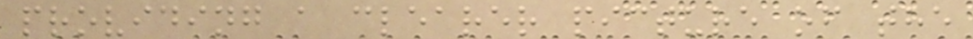providing a clearer picture of the
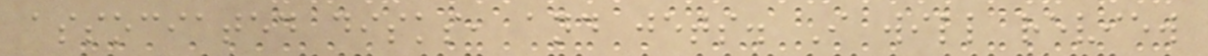associated disks, and jets. I will review
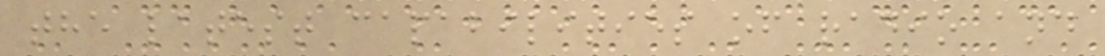the latest capabilities of radio and
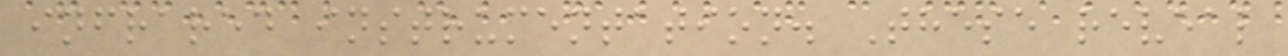infrared instrumentation. These reveal
